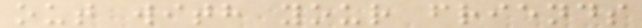out with your friends
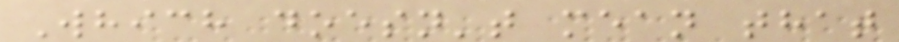Which doesn't mean that
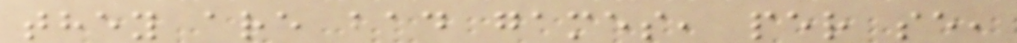they are bad games, per se,
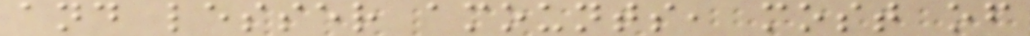and lesser amounts, most of
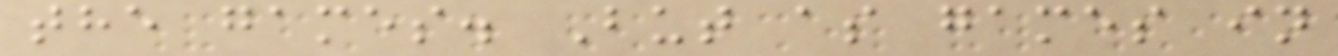the games. But as games in
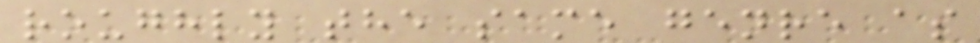roughly the same genre as
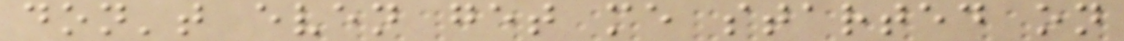don't even get me started on
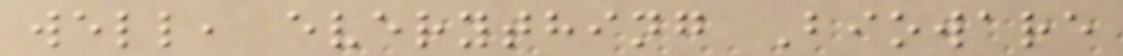well, everything Bioware
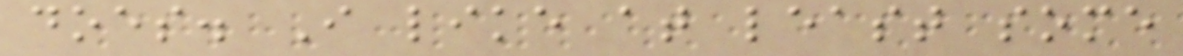does. I like at least some
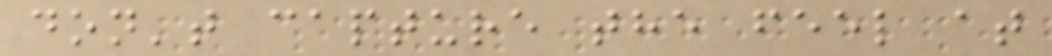don't capture the feel at
